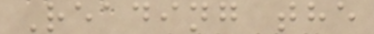Reading the
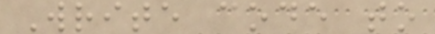Write code to
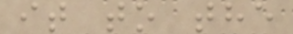it to the
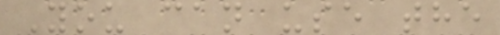You can use the
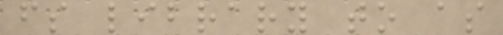fs library to as
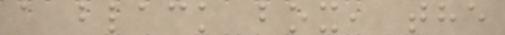a black box, the
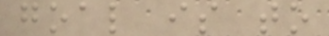goal is to
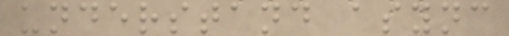understand async
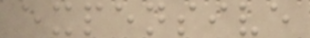expensive
